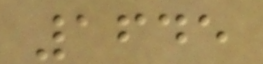1645
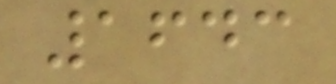1643
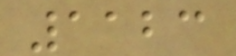1123
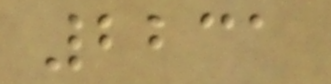2231
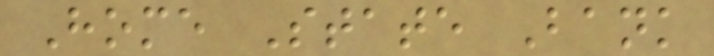Home State Bank
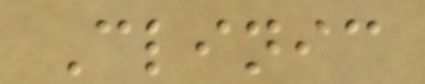Clinic
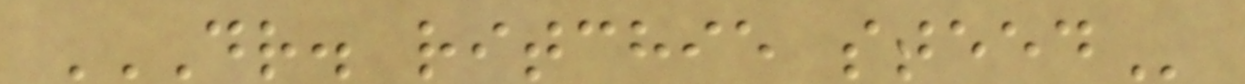DR. RITCHIE STEED
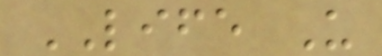LIFE U
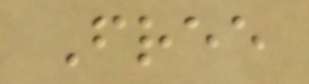Free
